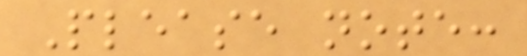Please note:
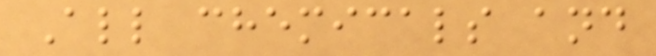All chemicals and
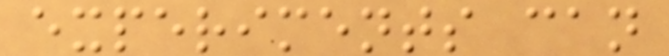experiments can
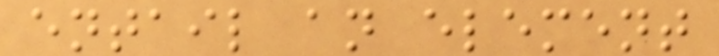entail an element
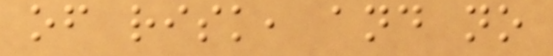of risk, and no
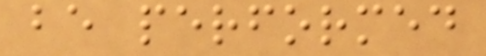be performed
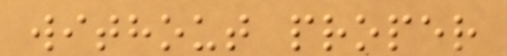without proper
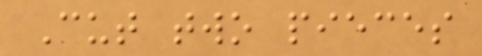Cut two pieces
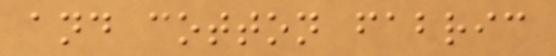and cotton fabric
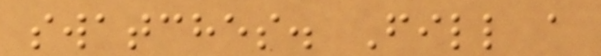swatches. Fill a
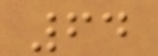64
